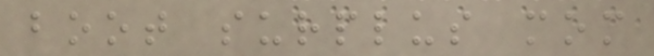boot surplus mom
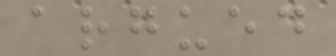argued
